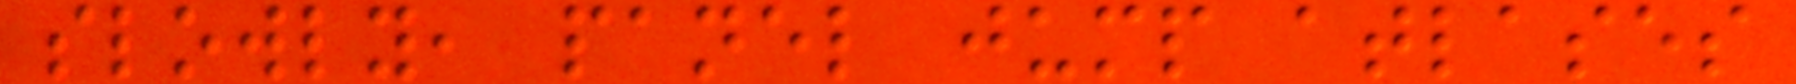slowly, panel jump atlases
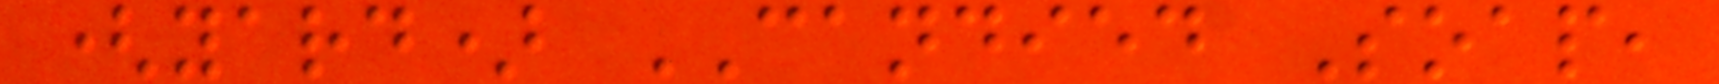(yard) CANDIED Soap,
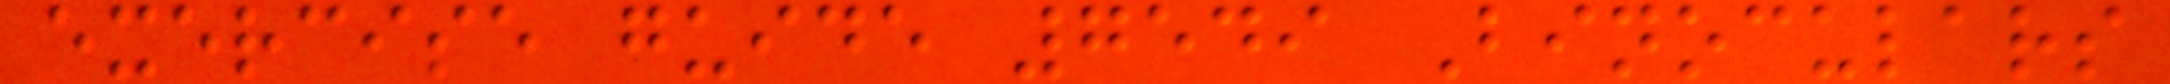exercise guide 7549 Binoculars
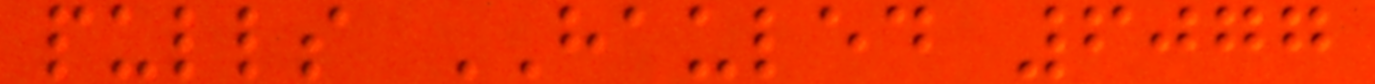pulls HAULED 6077
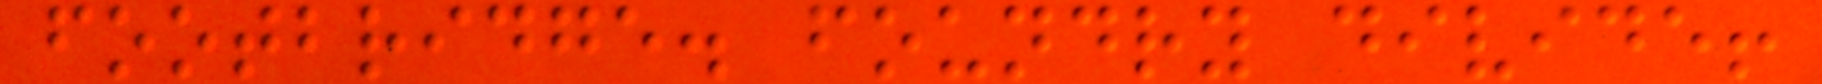footbridge. foundry divide!
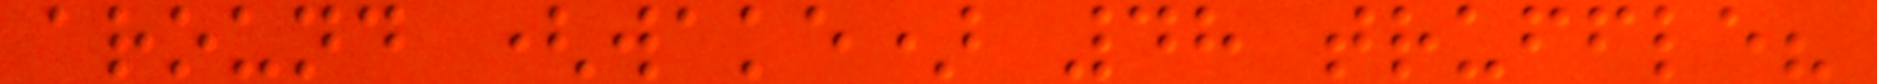around (wake) 48 truffle?
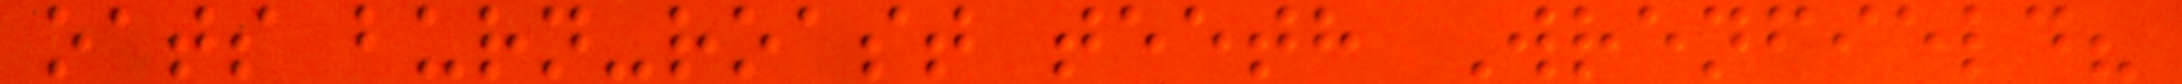oats burn-roast teeth Wrenfield?
